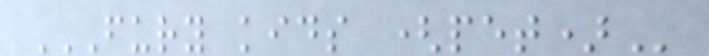FURY KIDS (PET)
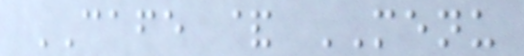CAFE & MENU
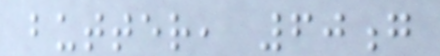butter, 60g
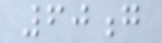60g
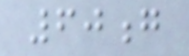60g
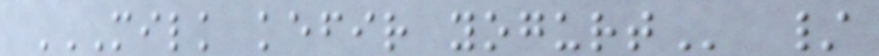MILK KEFIR YOGURT /
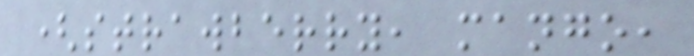(strawberry, mango,
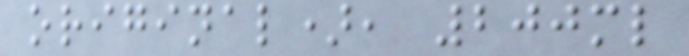original), 200ml
